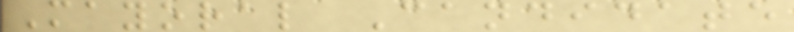Mayoral Candidate
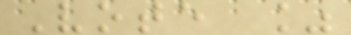Vote %
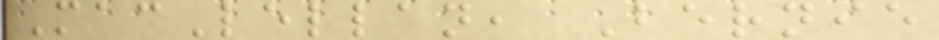MacLellan, Bernie
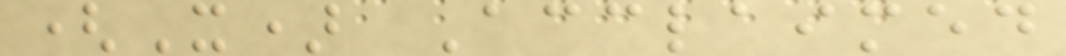(X) Acclaimed
